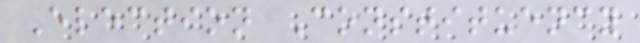Election Constituency
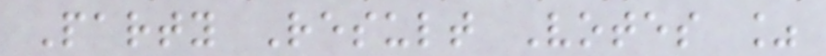Party Result Votes %
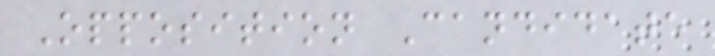Opposition Candidate
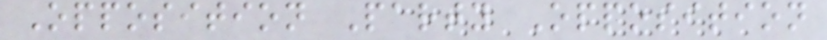Opposition Party Opposition
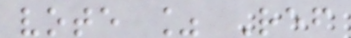vote % Ref
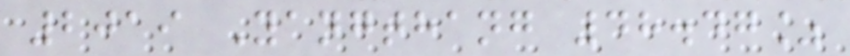2019 Yangthang 48.47%
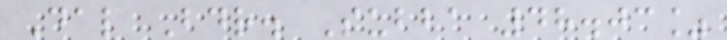Dal Bdr. Subba 48.03%
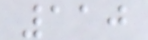110
